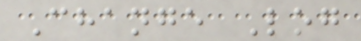Change Log
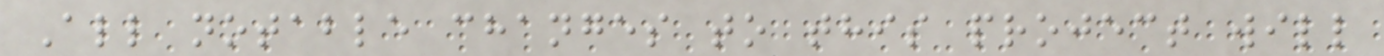All notable changes to this project will
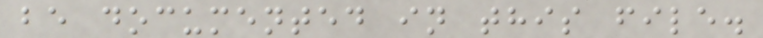be documented in this file.
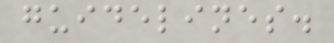guidelines.
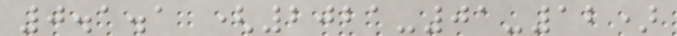0.1.1 (2021-01-12)
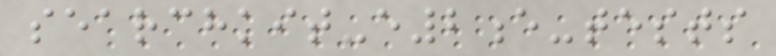searchkit-e2e-tests
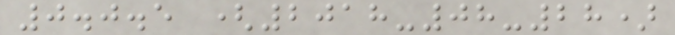0.0.5 (2018-08-28)
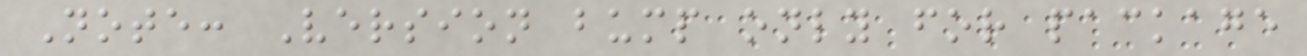Note: Version bump only for package
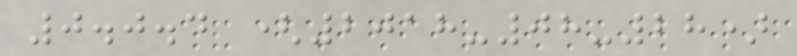0.0.4 (2018-08-28)
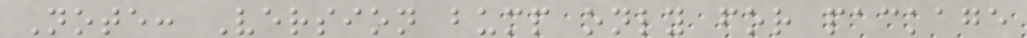Note: Version bump only for package
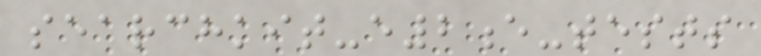searchkit-e2e-tests
